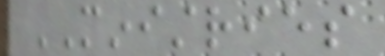MINISTRIES
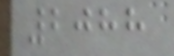2088
